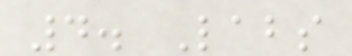4. Labs
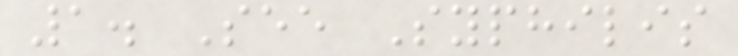1. See Syphilis
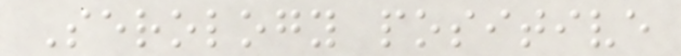Serology positive
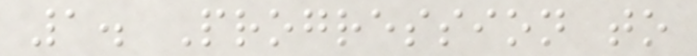1. Progression to
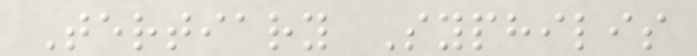Tertiary Syphilis
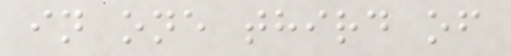in one third of
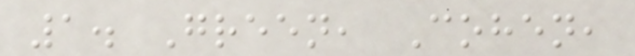1. Green, Cohen,
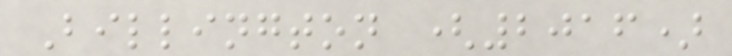Billington (2016)
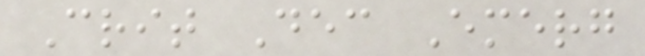Crit Dec Emerg
